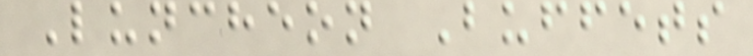Luncheon Buffets
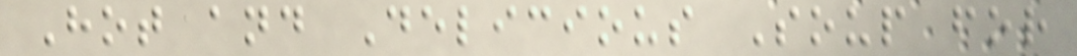Hot and Delicious Soup for
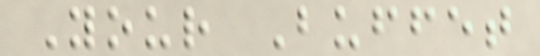Your Buffet
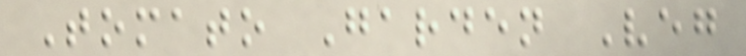Tomato Garden Veg
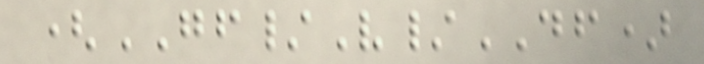(GF/V/DF)
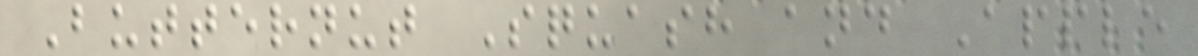Butternut Squash and Apple
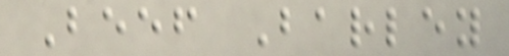Beef Barley
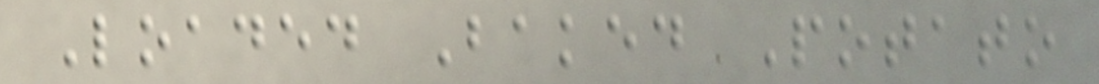Loaded Baked Potato
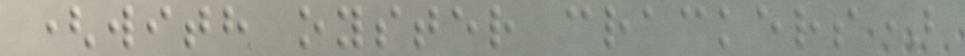(with oyster crackers)
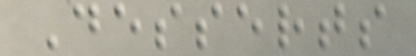Desserts
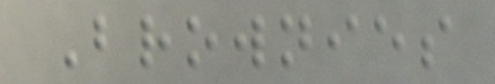Brownies
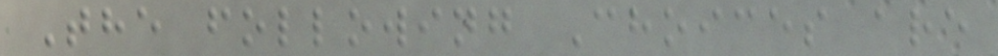The following Choices are
